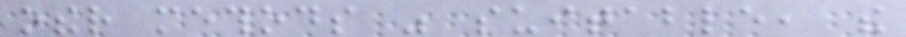other methods was suitable, the
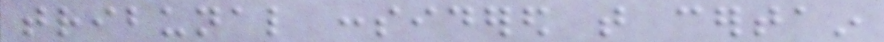tribunal considered that certain
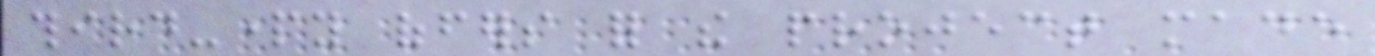third-party offers for the project made
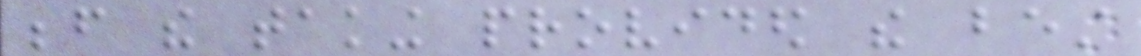before the taking provided the best
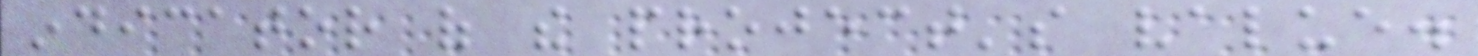indicator of the project's value.
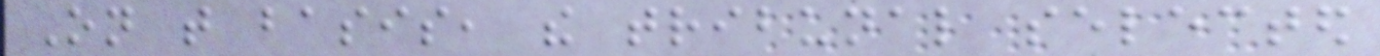On that basis, the tribunal selected
